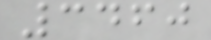3460
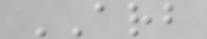ARB
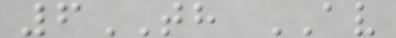6TH AV
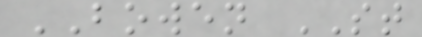BOWEN ST
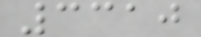3310
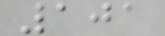101
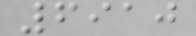6910
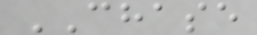CHASE
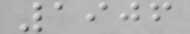1906
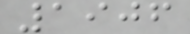1906
